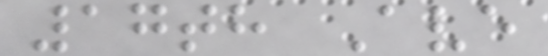17th Ave
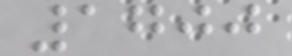1700
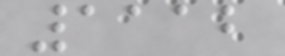1112
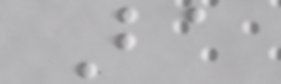Ba
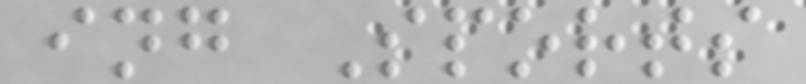ing Sports
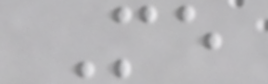Me
